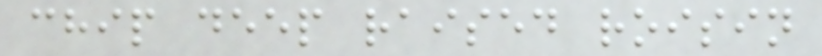chip deep raised roisin
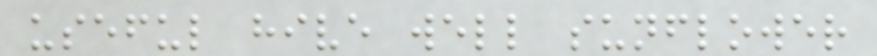useful hive well sunflower
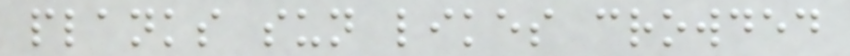planks sun likes crowded
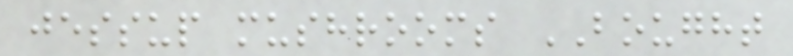jessup mushrooms BOUGHT
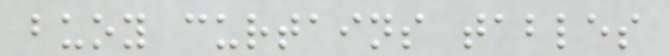buoy curtains tables
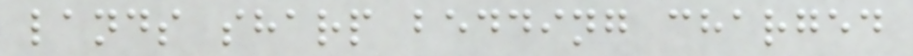lands sharp bedding charged
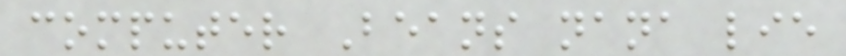computer Beans nana lie
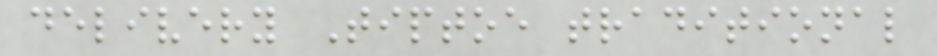delivery Tiptoe traditional
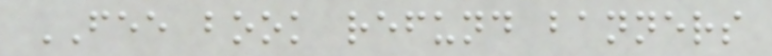FEE book refund banners
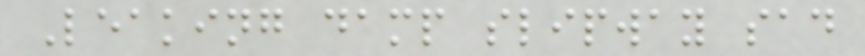Leaking damp slipway sad
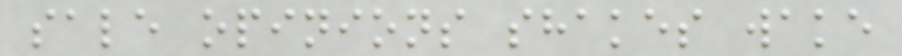sale opinions shakes wake
